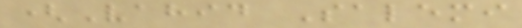(Vahid Salemi
